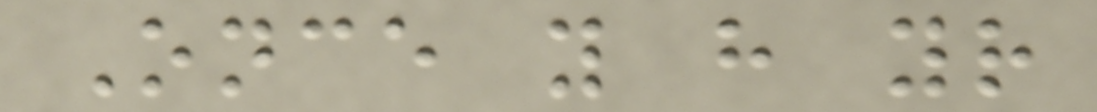Once you have your
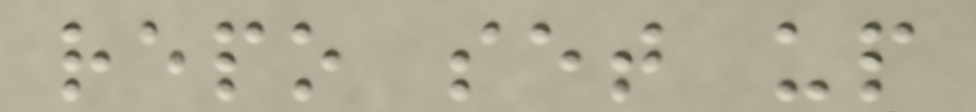repo set up
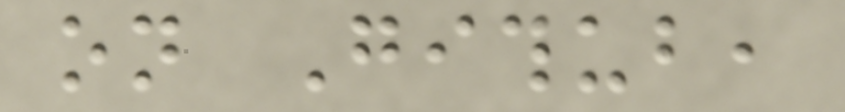on Github,
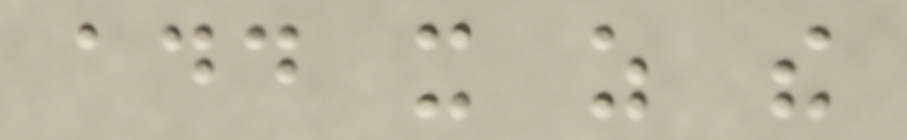add it as the
